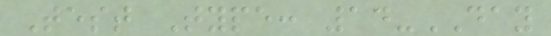Test Type: 14-DAY
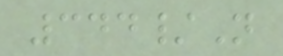344/N
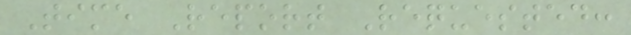Time Report Requested:
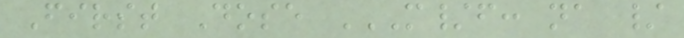First Dose M/F: NA /
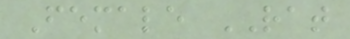Female RAT
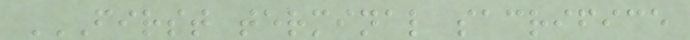FIRST TERMINAL SACRIFICE
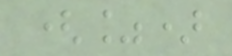(%)
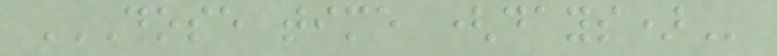DOSE TIME (DAYS)
